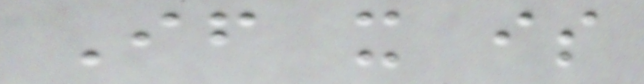If it is
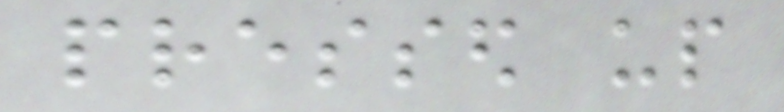pressed up
